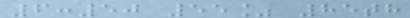6:50 55% 85th
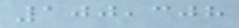100,308
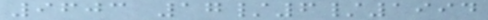9603 17/6/1994
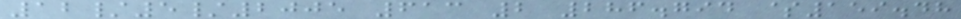12/5/2005 613 2 286.794 $159.48
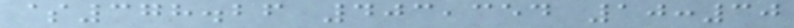$378.26 403,354 10:30
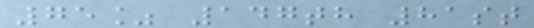75% 147th 81st
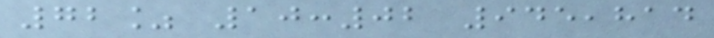72% 10:02 945,814
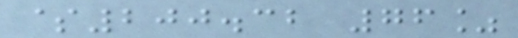$200.32 76%
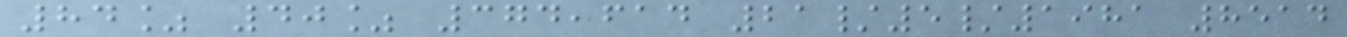84% 40% 374,614 21/5/1981 8514
